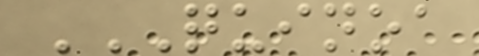QUINOA
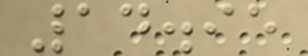14.95
